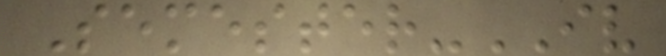Semester-IV
